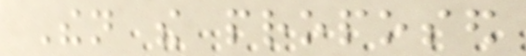Then the proposed
